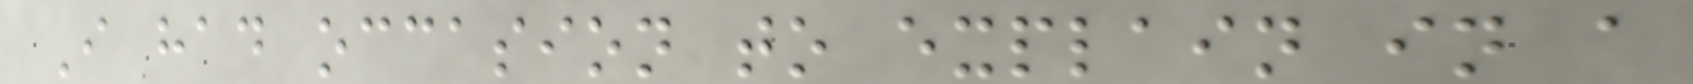I had occasion to explain in a
